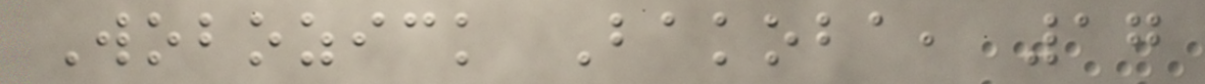Wobozick Bakoba, 17
